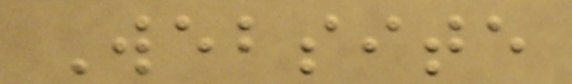Website
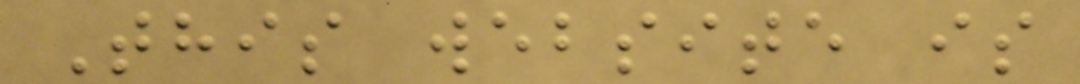This website is
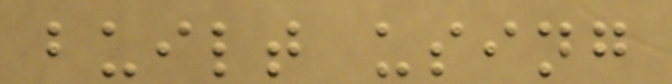built using
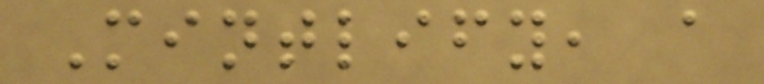Mintlify, a
